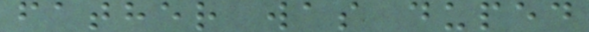father was duped
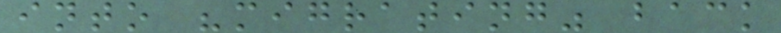into "migrating" back
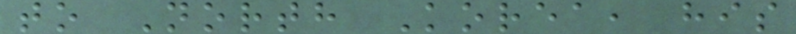to North Korea, his
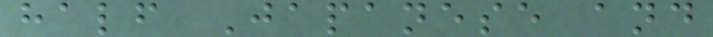half Japanese and
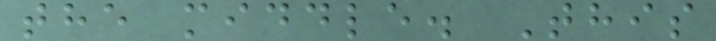the middle. This
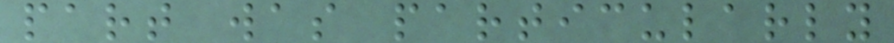part was particularly
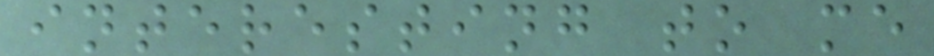interesting to me
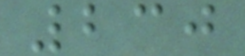230
